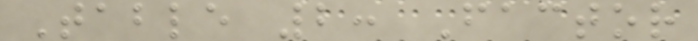Table 2: Factor
